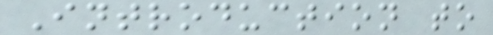Introduction to
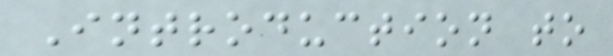Introduction to
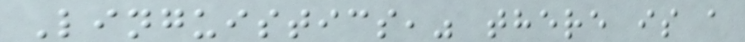Linguistics," there is a
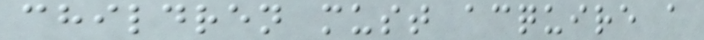children must acquire a
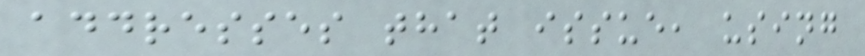addresses that issue, using
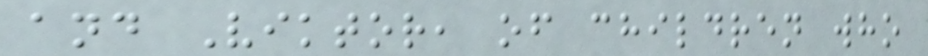and Viktor, of children who
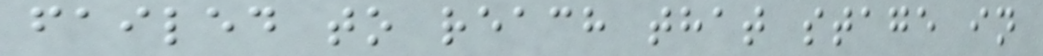failed to reach that stage in
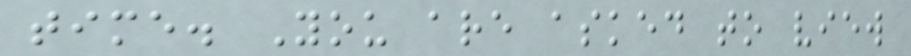time. You are asked to view
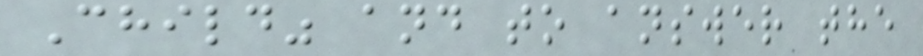Child" and to answer the
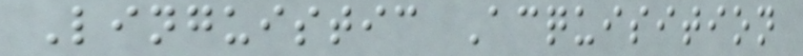Linguistic Acquisition
